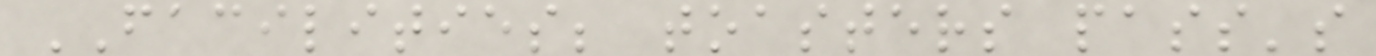FACILITIES; toasters pass's
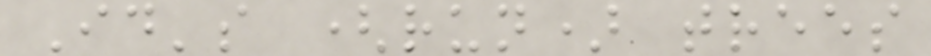Id's (run) trees
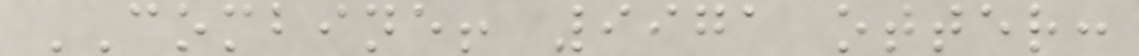COMBINE! 9971 otter:
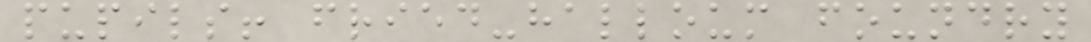pupils! fried-halloum foundry
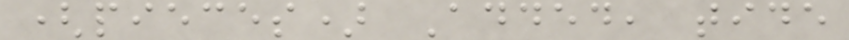(pieces) Added, tide
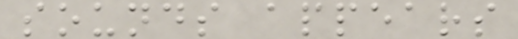sounds appears
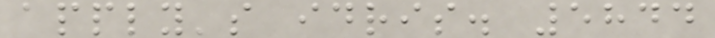apply's idris. 5844
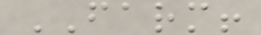FARM!
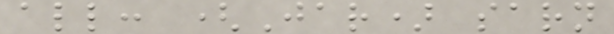all: (Jar) sarn
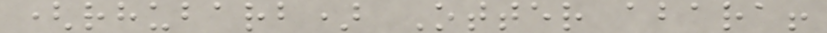(rhubarb) Otter abara!
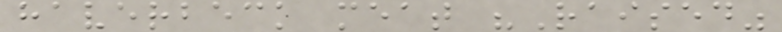haverbeck meat "Raised"
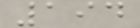194
